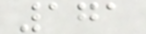171
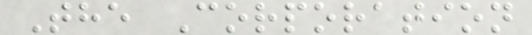The Corporation
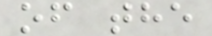of the
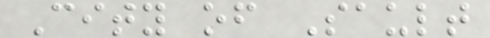City of Sault
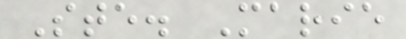Ste. Marie
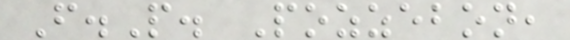F.P. Pozzebon,
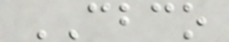CBCO
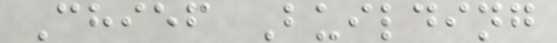Chief Building
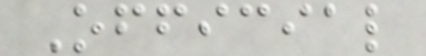Official
